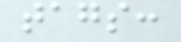tags:
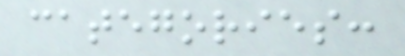categories:
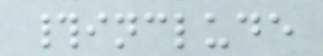#include
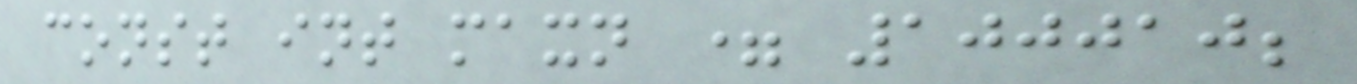const int maxn = 100010;
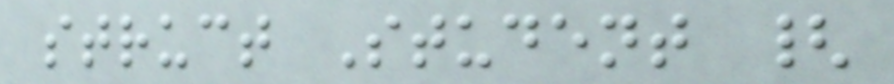struct Student {
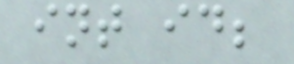int id;
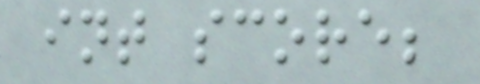int score;
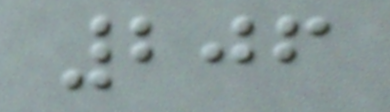206
